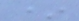*
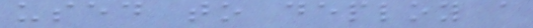used to deploy a
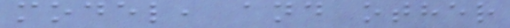model, and other
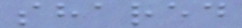shared
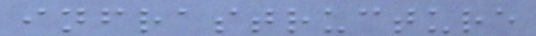infrastructure
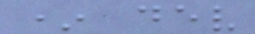* dev
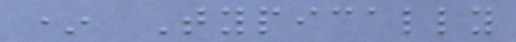* Typically
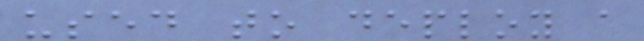used to deploy a
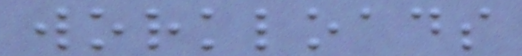workloads
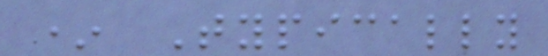* Typically
